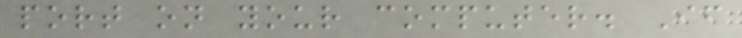port on your computer. If
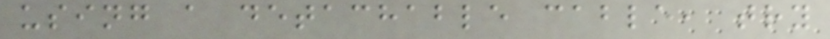using a detachable cable, try
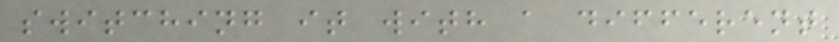switching it with a different
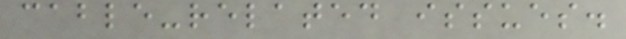cable-related issues.
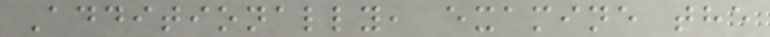Additionally, examine the
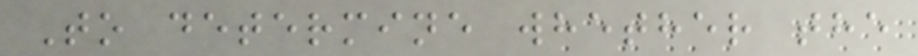To determine whether the
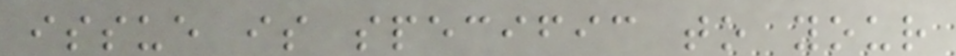issue is specific to your
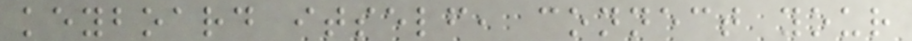keyboard itself, connect your
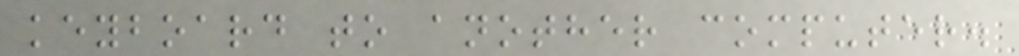keyboard to another computer.
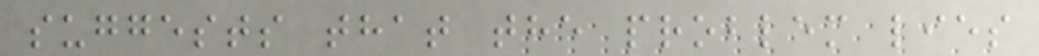suggests that the problem lies
